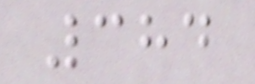384
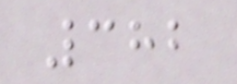382
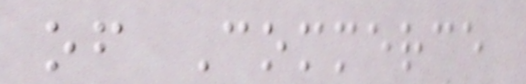of Commerce
